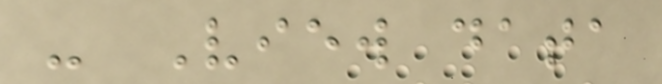- View data
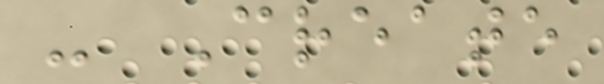- Create
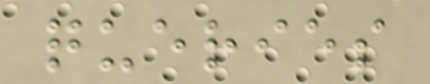queries
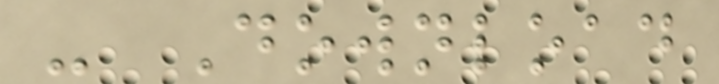- Download
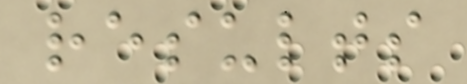results
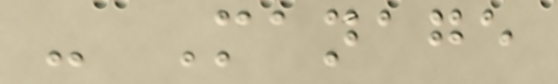- Manage
